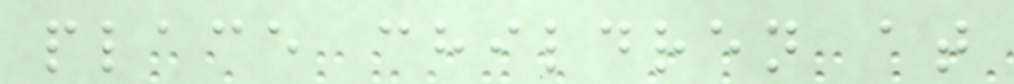place children at
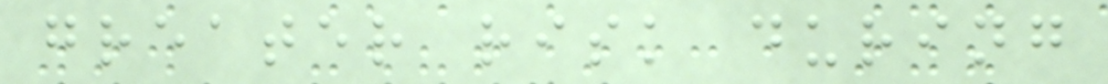greater risk during
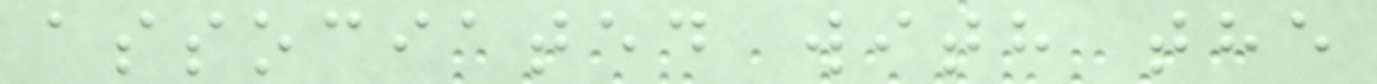associated with the
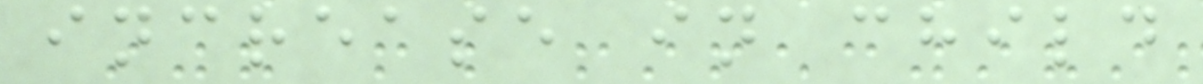increase in child
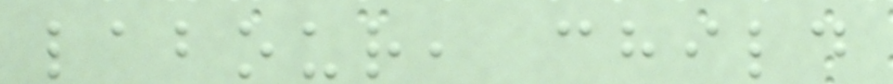labour, child
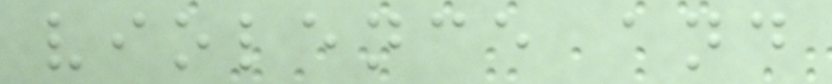violence and
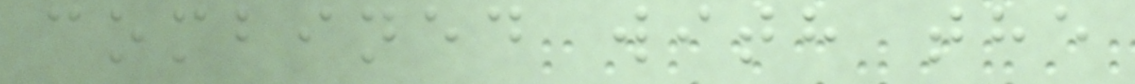combined with the
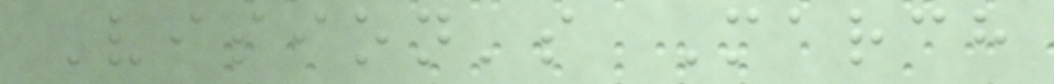Vision's March
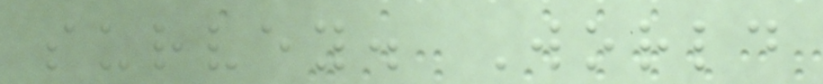survey. World
